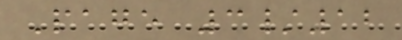Page 3/12
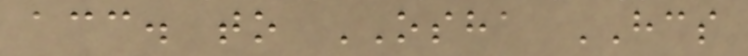acc. to OSHA HCS
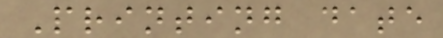Printing date
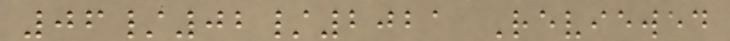06/02/2021 Reviewed
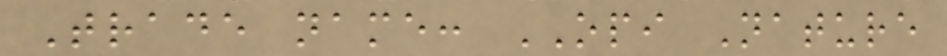Trade name: OPI Nature
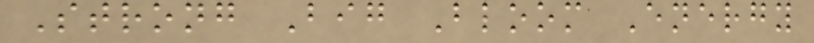Strong Big Bloom Energy
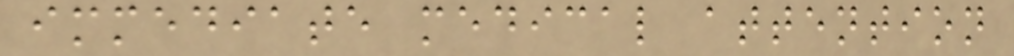immediate medical attention
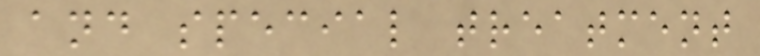and special treatment
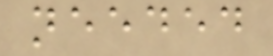needed
